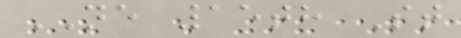NE 15th St
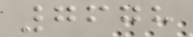7678
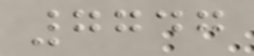7747
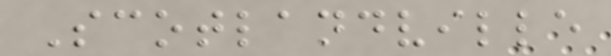Scotlandville
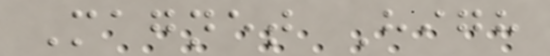Magnet High
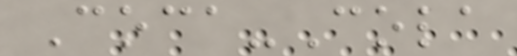Coca-Cola
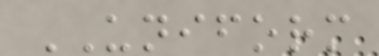UNIFORM
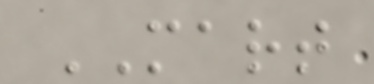MART
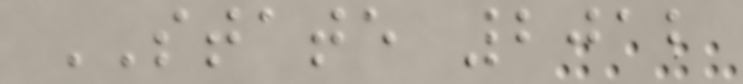STATE 2012
